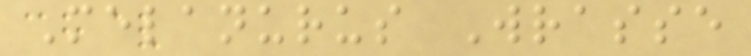Melanurus Wrasse
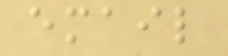email
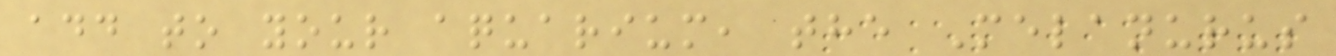add to your aquarium, the Melanurus
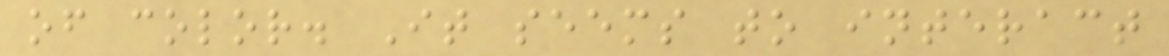of color. It seems to interact
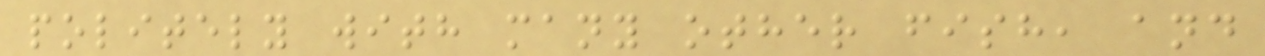politely with many other fish, and
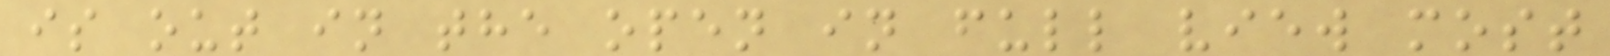is out in the open in full view most
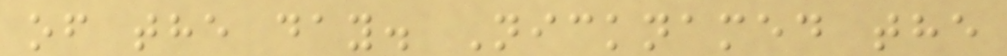of the day. Nicknamed the
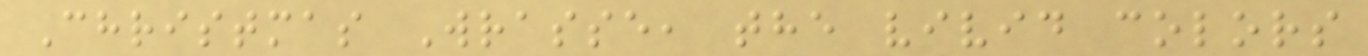Christmas Wrasse, the vivid colors
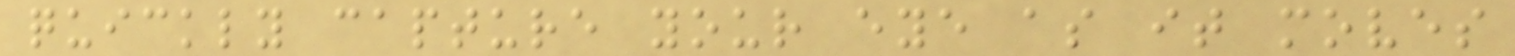quickly capture your eye as it moves
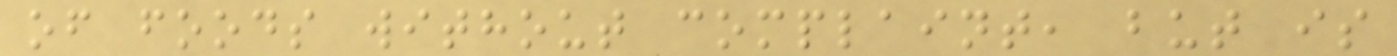of foods without complaint, but is
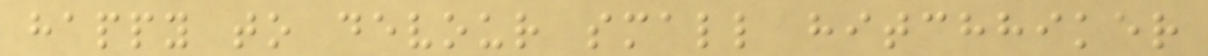happy to devour small hitchhiker
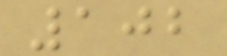102
